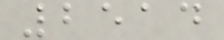2514
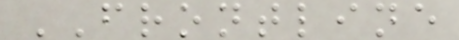FRONTLINE
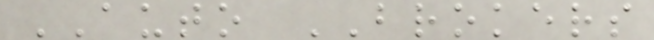AUTO BROKERS
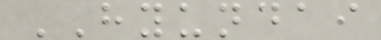HYUNDAI
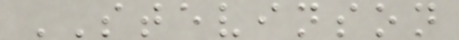STEVINSON
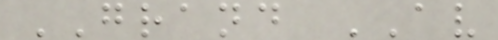GRAND AV
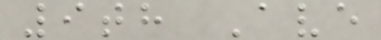9th Ave
